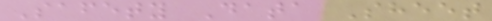Safety Data Sheet
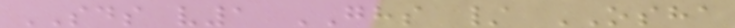SDS v1 GHS / OSHA
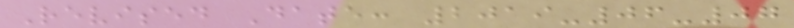Revised Date: 2019-06-07
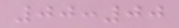00:00
